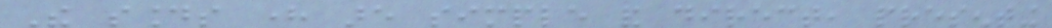The sounds here are simple and direct, presenting
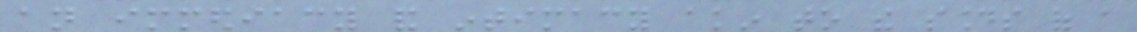an immediacy and intimacy akin to the sounds of a
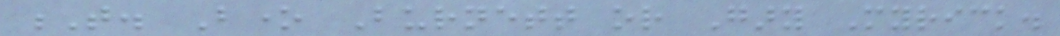T. Bone Burnett or Gary Myrick.
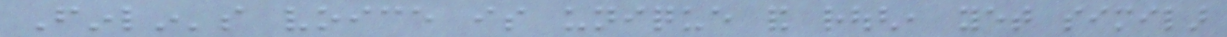Finlin's voice is unique and rough, yet similar
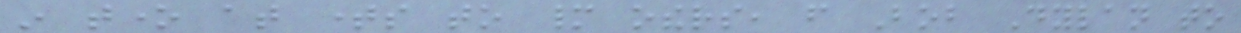in tone at times to many others, from Bob Dylan to
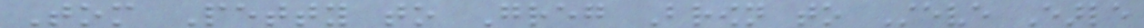Tom Petty to Greg Brown to Steve Earle
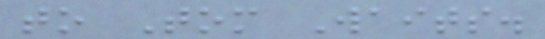to Tom Waits.
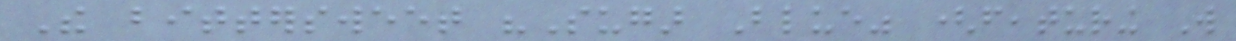The bittersweet "Sugar Blue" (featuring Will
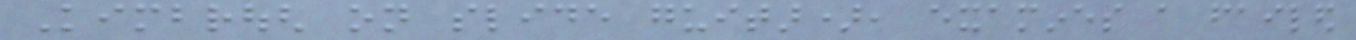Kimbrough on slide guitar), examines a failed
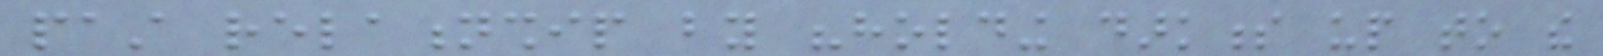past relationship by "holding darkness up to the
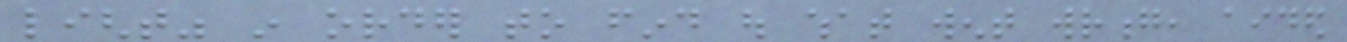light" in order to find out what went wrong, aided
